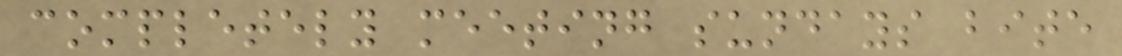completely meeting sundays bite
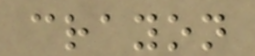crayon
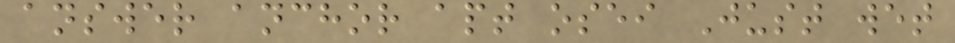answer anchor apt osei Just wet
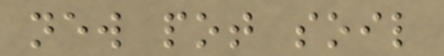new pot soil
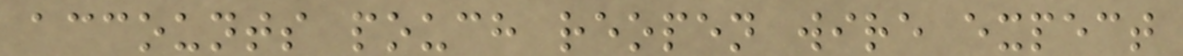accounts pouch reopen wire expect
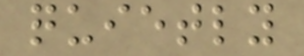quietly
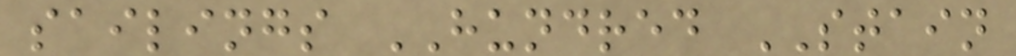sailings HUNDRED STAIN
